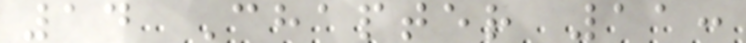14 Chapter 11:
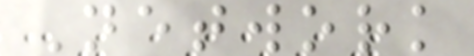Network
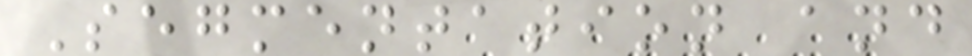Segmentation and
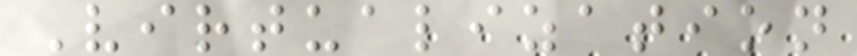Virtualization
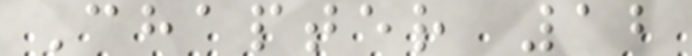Chapter 12
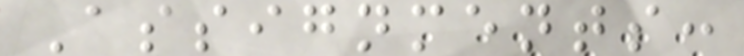Assignments:
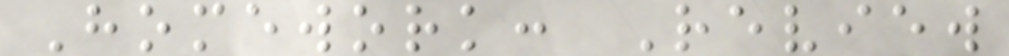Homework: Review
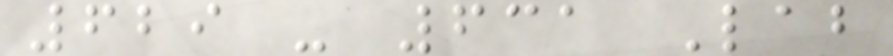629 - 631 Lab
